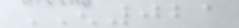EN021
